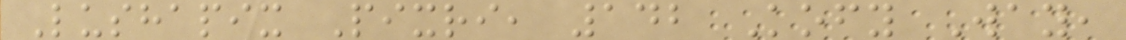Lushapix Pixri, 142 Kofy Way,
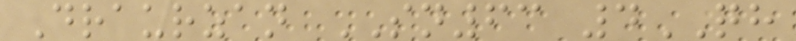Draurzan SN63 4QH
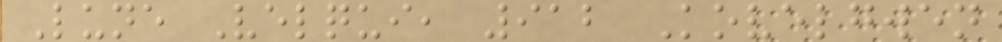Lune Velqui, 912 Kovelgwen
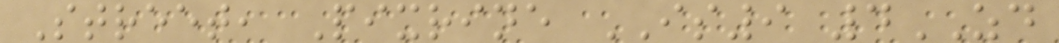Street, Pixrine IS9 4ZD
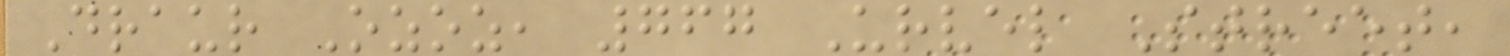Draur Ozoz, 767 Urvel Street,
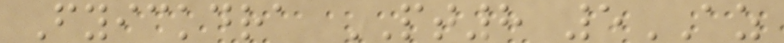Fyickdra PT8 5AZ
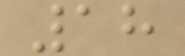18
